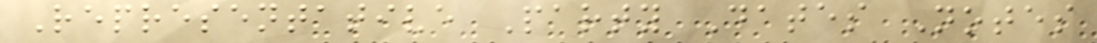Representative Party Dates Notes
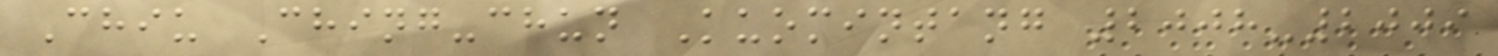Chiu Ching-chun Kuomintang 2008-2009
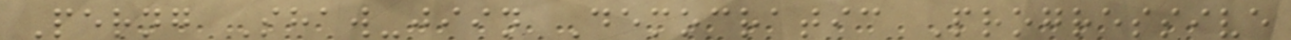Perng Shaw-jiin Democratic Progressive
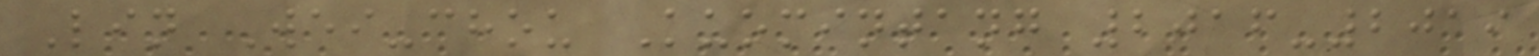Lin Wei-chou Kuomintang 2016-2019
